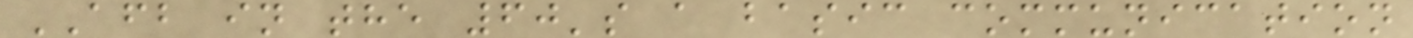AFB in the 60's a basic communication
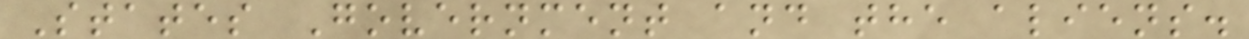States Government and the aliens.
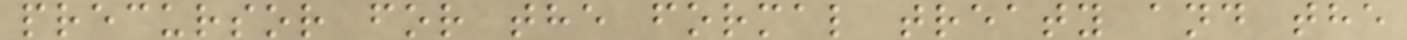precursor for the formal treaty and the
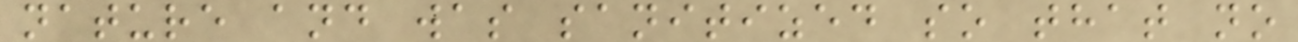nature and was sanitized so that no
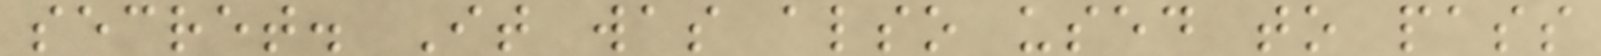secret. It was also used to pass
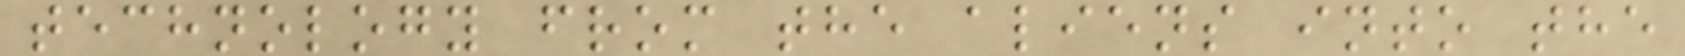technology from the aliens into the
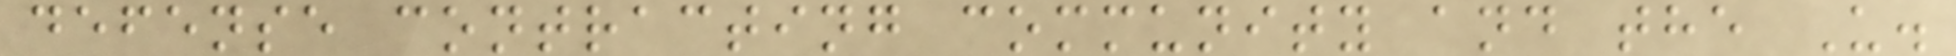defense contracting community and the U.
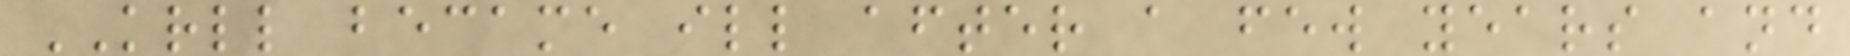KRLL became ill after a few years and
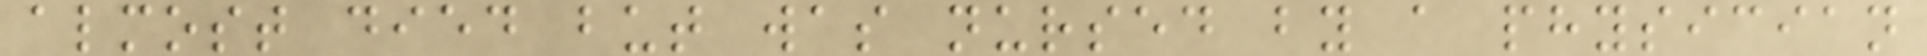almost died but was nursed by a physician
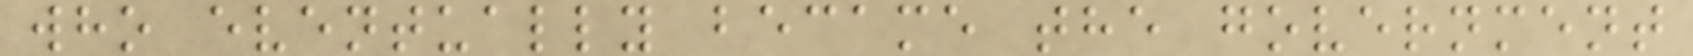who eventually became the government
